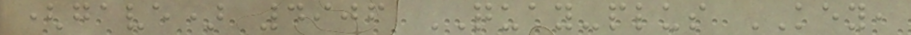(gave) 4906 QUAY-plus KEY,
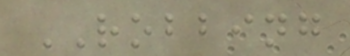ROBBING
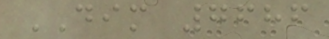DIM 7686
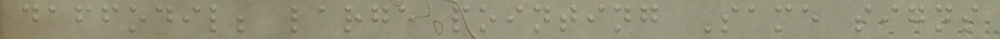daffodil; large pointing Same signs
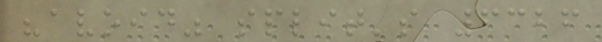"avoid" split's 6326
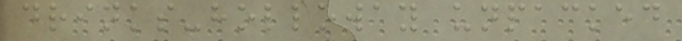drinks-holloway unpacked
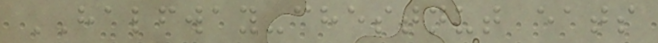HALFWAY-chestnut eats
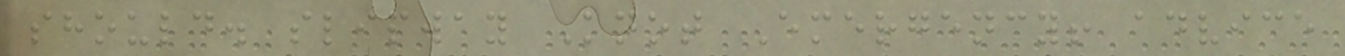should. slipway Knot Emergency! advice
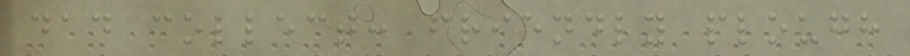dad collect: friendly plough
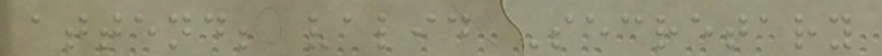attend; valid Secretary
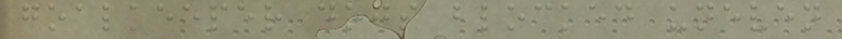goalkeeper dogs blocked uneven
